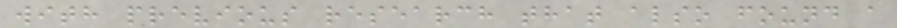with previous research that also found a
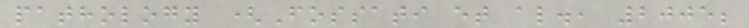pathology (Fossati et al., 2005;
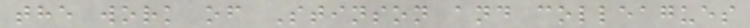the work of Stinson and colleagues
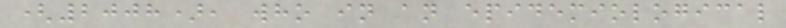(2008), who in an epidemiological
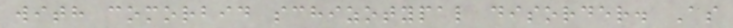with comorbid schizotypal disorder. As
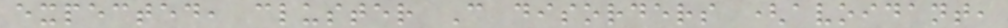expected, cluster C disorders (avoidant,
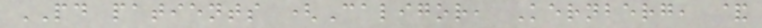PD patients (Caligor, Kernberg, &
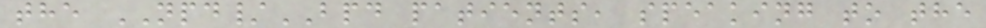the NPD/BPD patients, speaking to the
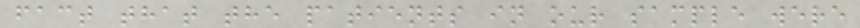fact that the patients in our sample were
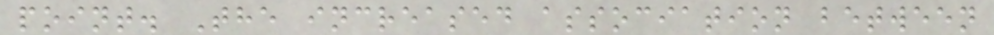point. The increased association between
